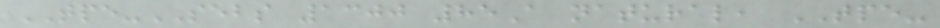TPE-SEBS 1300 85A natural, TPE-
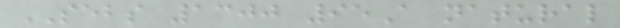SEBS 1300 95A natural
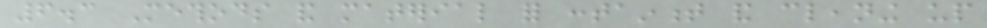6.3 Methods and material for containment and cleaning up
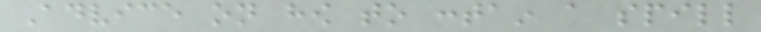Advice on how to contain a spill
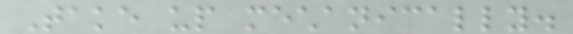Take up mechanically.
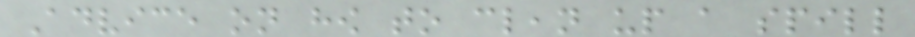Advice on how to clean up a spill
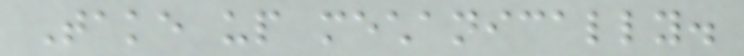Take up mechanically.
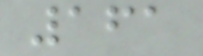161
